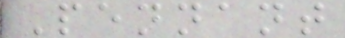Pennant
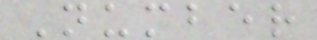Number
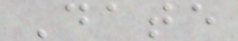Date
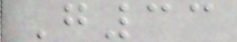G33
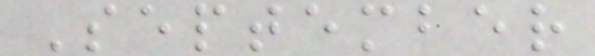September
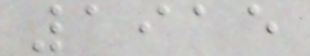1915
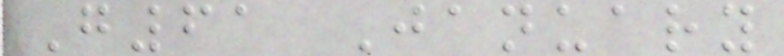G61 January
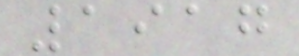1917
